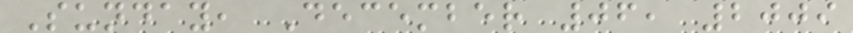Sunday, December 06, 2009
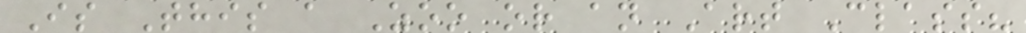Is This a Zoo or an Art Class?
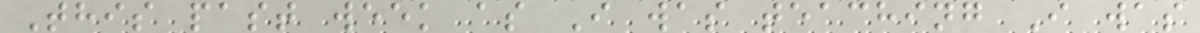This past week as I was teaching I was
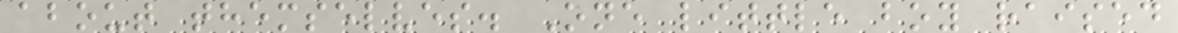about themselves. One little boy raised
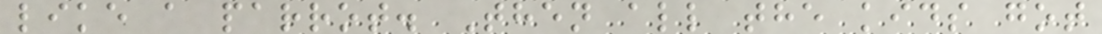like a parrot. Then all the kids got
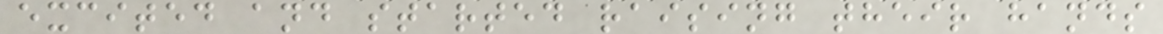excited and started raising their hands
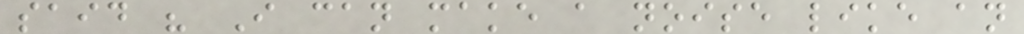said " I can make a noise like an
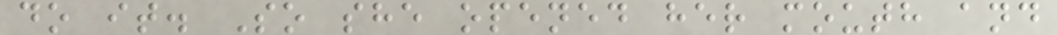do it. So she opened her mouth and
